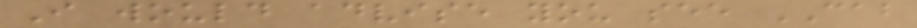I would advise you see CAB
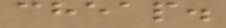cheap.
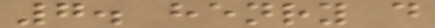7. henry d
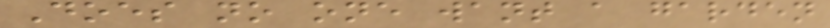Does no one want a garden
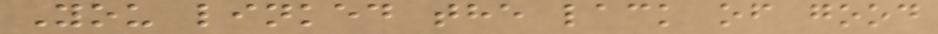You linked the lack of good
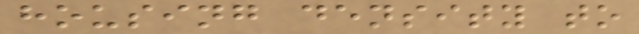housing density to
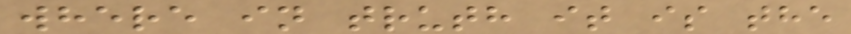where in truth it is the
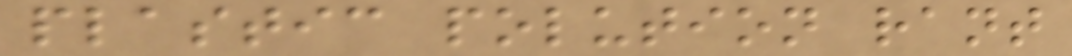plastic polution rant
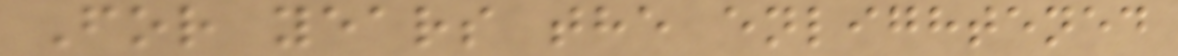For years the enlightened
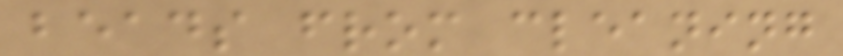beads from cleaning
